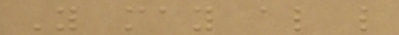You may also like
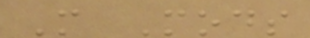More Mods
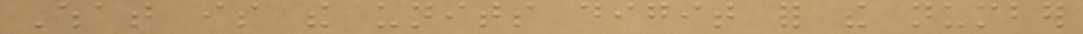What is the units digit for the number
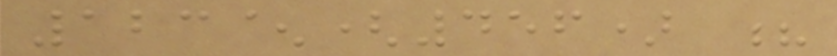123^(456) ?
